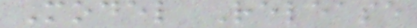Model Release
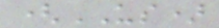(US)
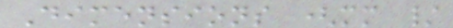Dimensions (mm /
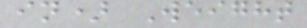in) Weight
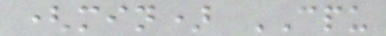(min) CPU
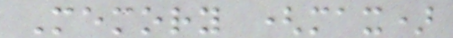Memory (max)
